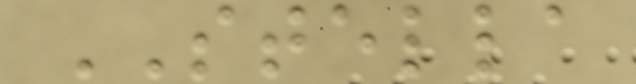STELLA
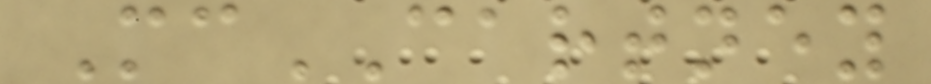McCARTNEY
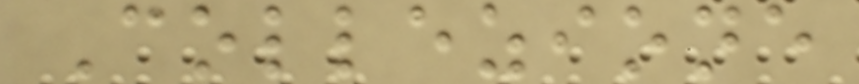Collezione
